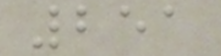251
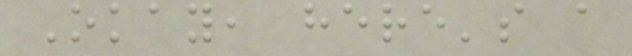Okay, here's a
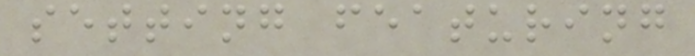setting featuring
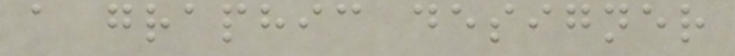a graphic designer
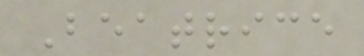Beatrice
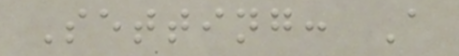Setting: A
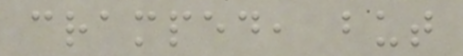cramped, but
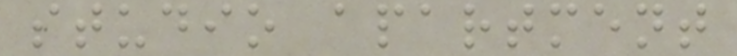studio apartment
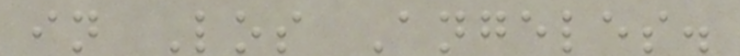in Los Angeles.
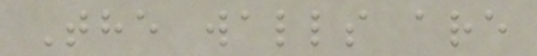The walls are
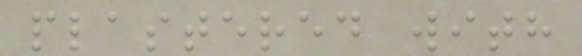plastered with
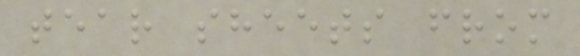tear sheets from
